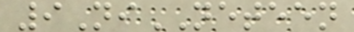9NiNETEEN
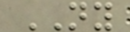NY
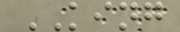KING
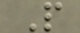P
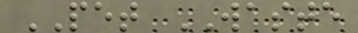PET WASTE
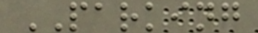PARKING
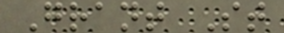Grant St
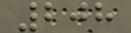208
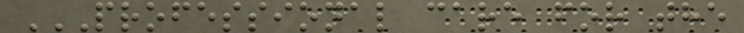PROFESSIONAL CARE FOR THE
